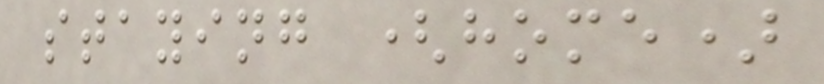staying (home)
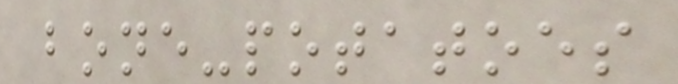bone-potatoes
